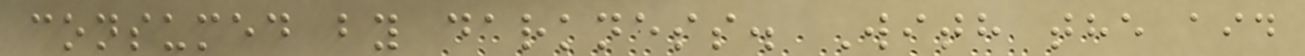consumed by darkness. With the aid
